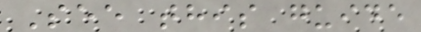See this guide
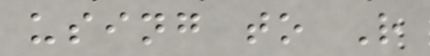using to R
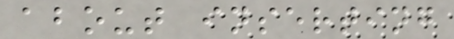about inserting
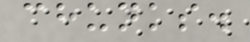chunks.
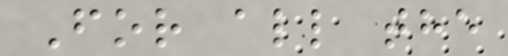For all the
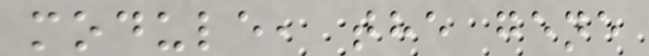module, the gene
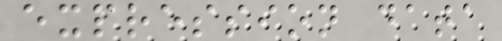expression data
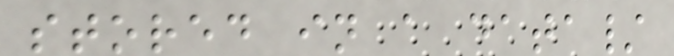stored in a data/
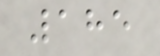185
